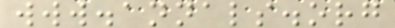www.annals.org
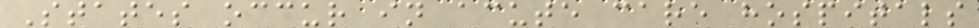States occur in acute care hospitals
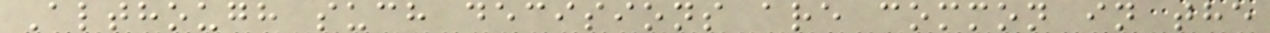Although such decisions are common in the
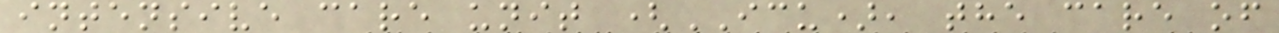intensive care unit (ICU), the care of
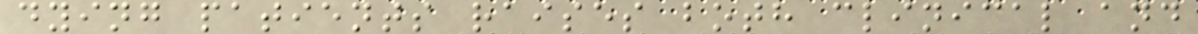dying patients raises both clinical and
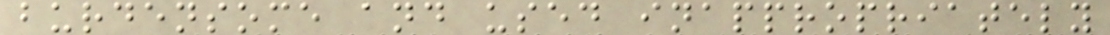burdensome and used inappropriately
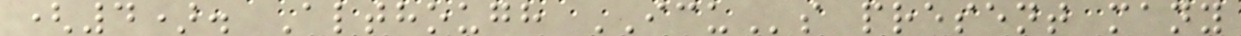(4). Although ICUs present many
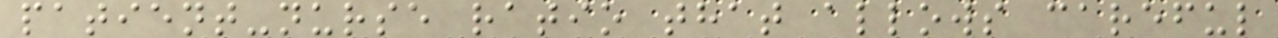patient-nurse ratio that allows careful
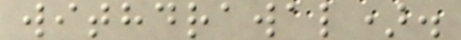withdrawal).
